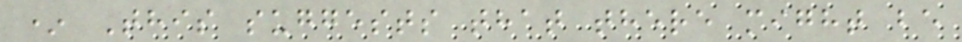* This suggests that there might be
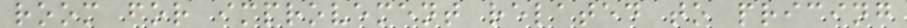room for improvement related to pricing
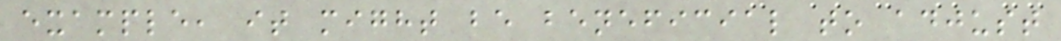example, it might be beneficial to adjust
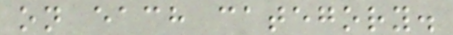on each category.
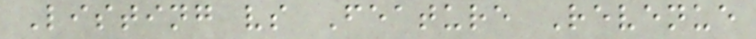Listing vs Feature Revenue
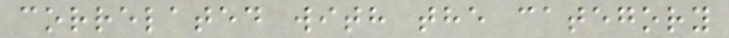correlated with the category
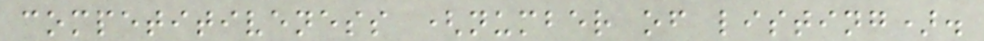competitiveness (number of listing).
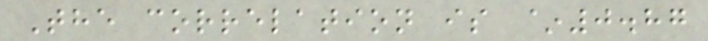The correlation is ~0.87
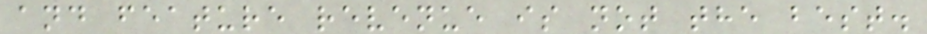and feature revenue is not the best.
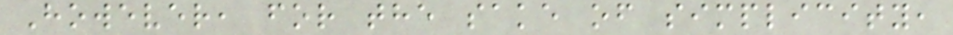However, for the sake of simplicity,
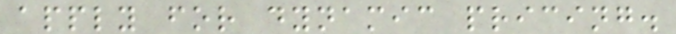apply for dynamic pricing.
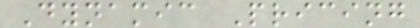Dynamic Pricing
